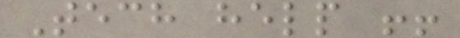Tech help !!
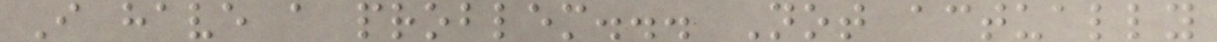I have a problem... Not actually
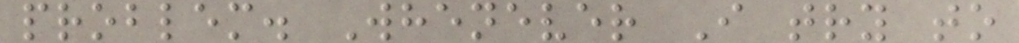problem. Whenever I try to
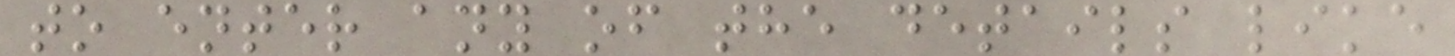to enter any of the details like
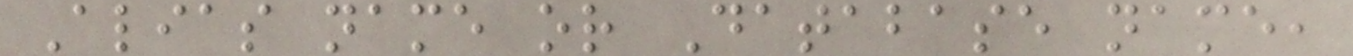Alias name or Database name,
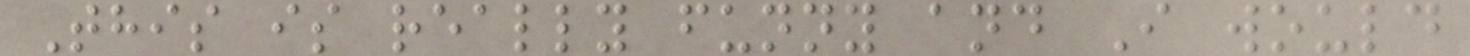This is really funny and I would
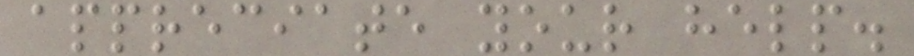appreciate your help.
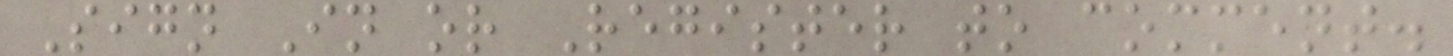Sign In or Register to comment.
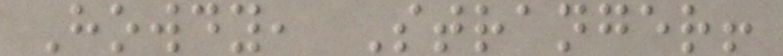Howdy, Stranger!
